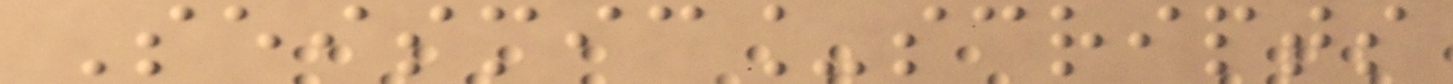Seismic_scripts
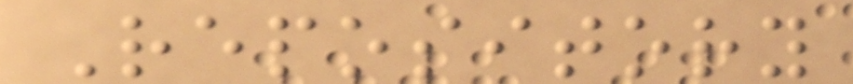Repository
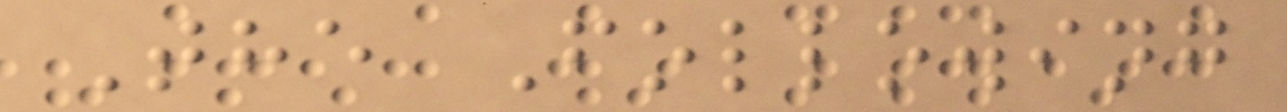The Following
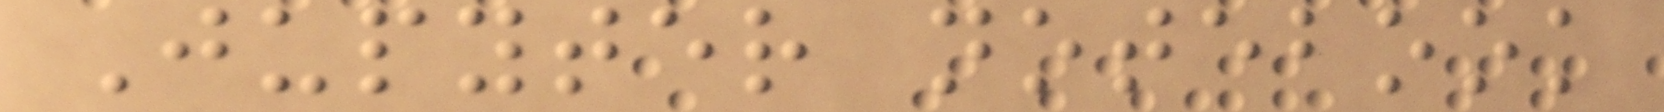Jupyter notebook
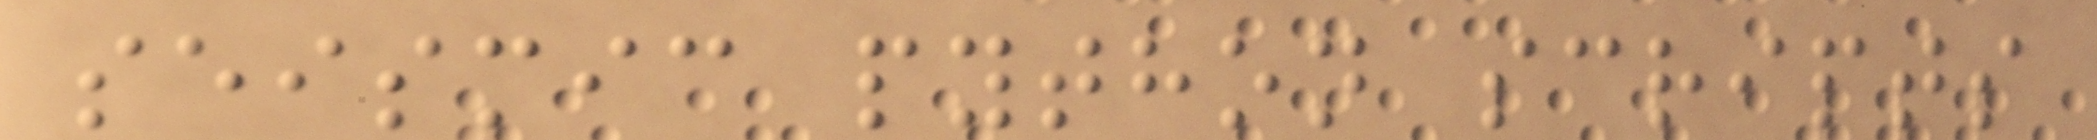seismic python scripts
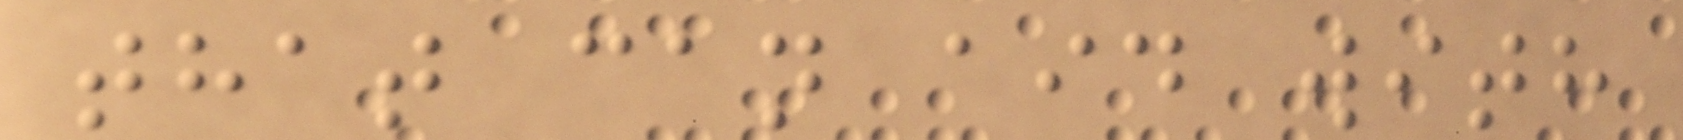that can aid with
